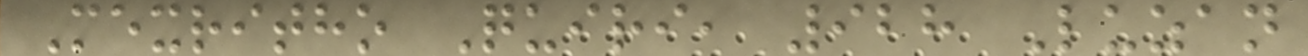Mexritho Quiri, 928 Luzan
